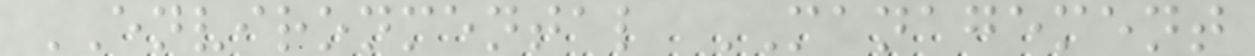ENVIRONMENTAL MANAGEMENT
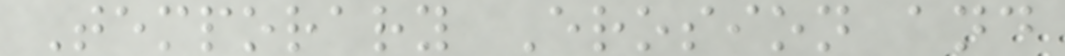Temporary Erosion and
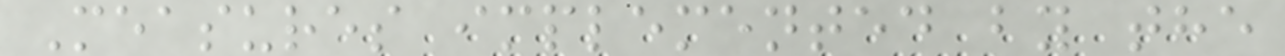Measures implemented by the
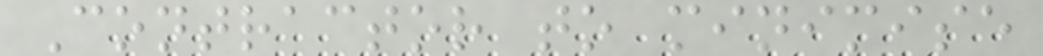Contractor to minimise
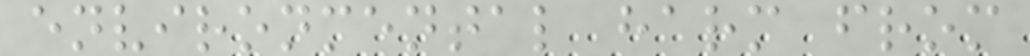environmental harm from
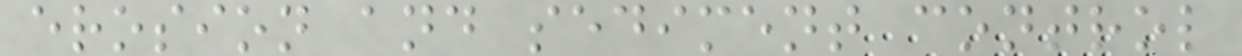erosion and sediment control
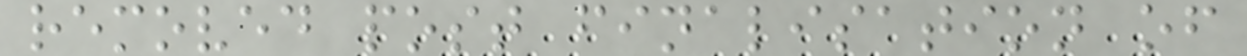removed post finalisation of
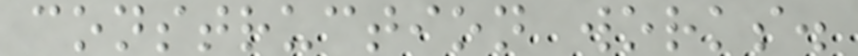construction works.
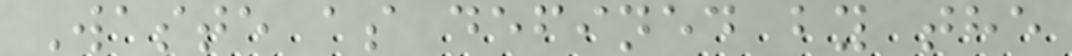Waste as defined by the
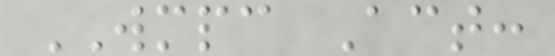WMPC Act:
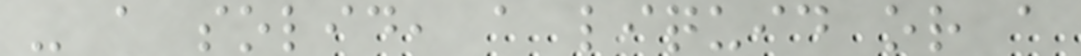- a solid, a liquid or a
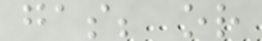gas; or
